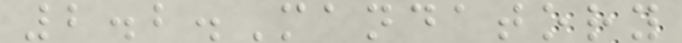2.2.Mandatory
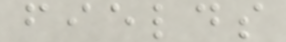fields
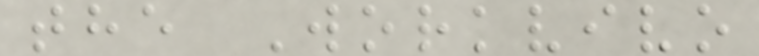the Workvivo
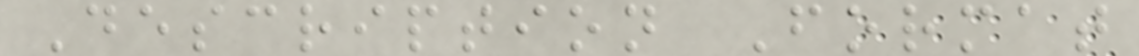Description Format
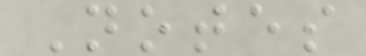Notes
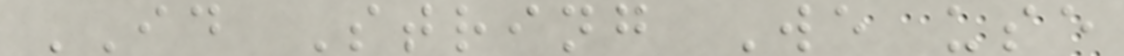ID String We use
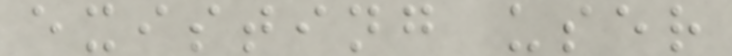existing user
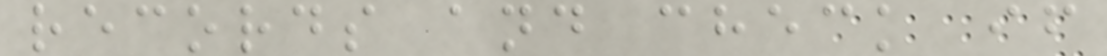records and check if
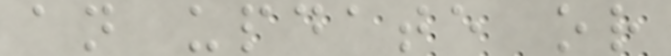an update or
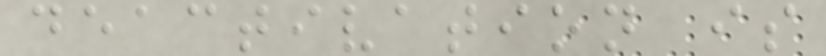deactivation is
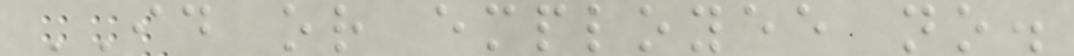ID or employee no.
